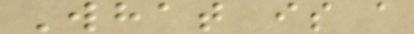What is a
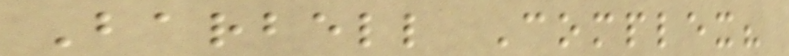Barbell Complex?
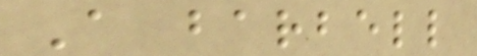A barbell
